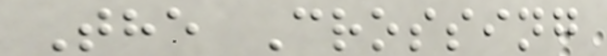The Crossing
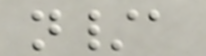n/a
